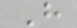H
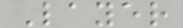Layer
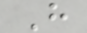H
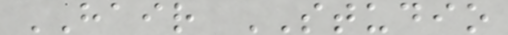HAIR STUDIO
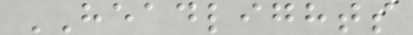HEADLIGHTS
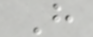H
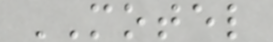MOTEL
